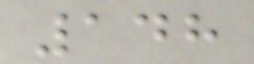148
